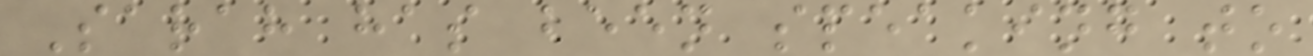Sarah has been speaking to
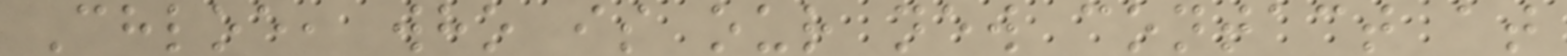Chloe, who is our new contact at
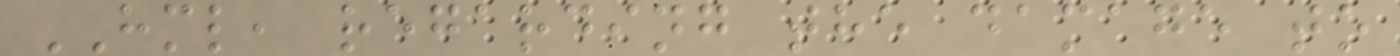HML, regarding the damage to
